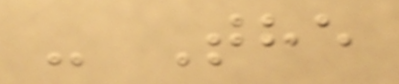- The
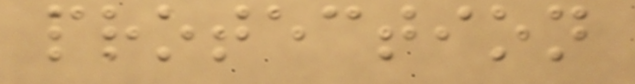protection
